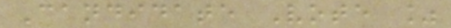Candidate Vote %
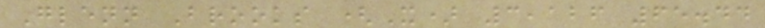Glenn Brooks (X) 3,126 65.44
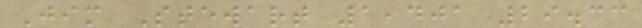Jim Stewart 1,401 29.33
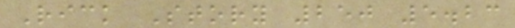Rick Story 250 5.23
